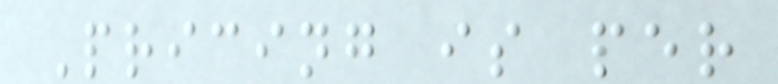Pricing is per
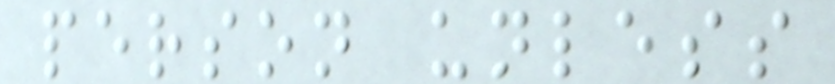person unless
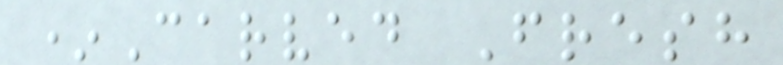*Carved Fresh
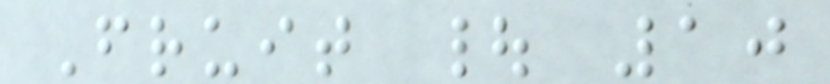Fruit | 10
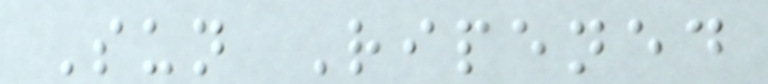Sun Ripened
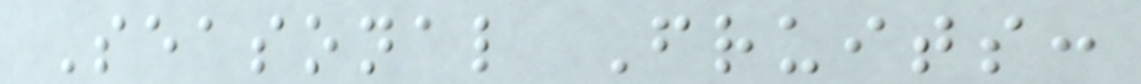Seasonal Fruits:
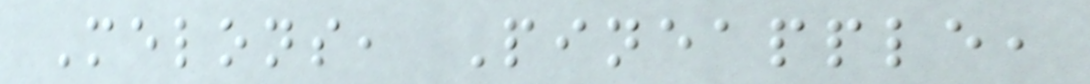Melons, Pineapple,
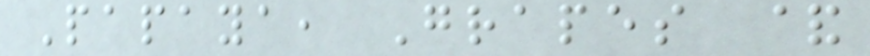Papaya, Grapes &
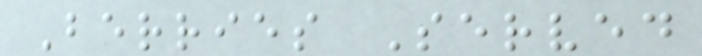Berries Served
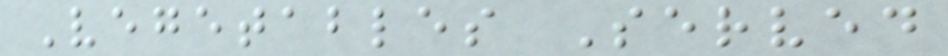Vegetables Served
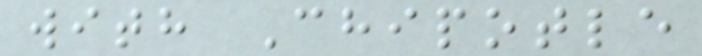with Chipotle
